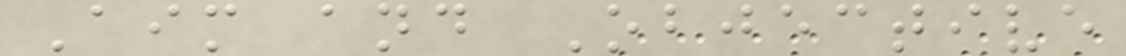Aim and Objective
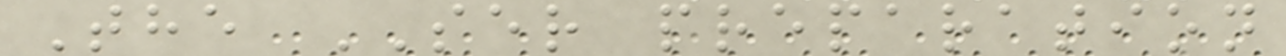The SER preparation
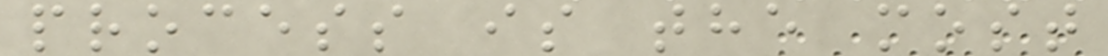process is the most
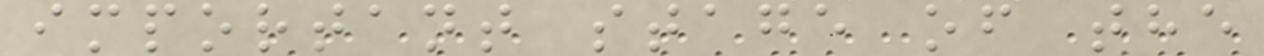important stage of the
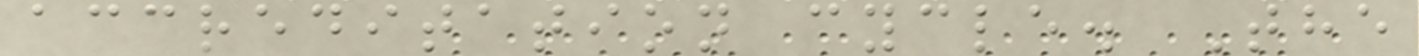accreditation cycle. The
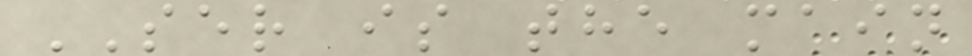SER is the main
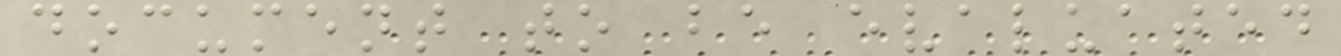document to be evaluated
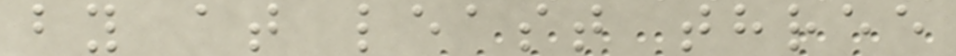by at least three
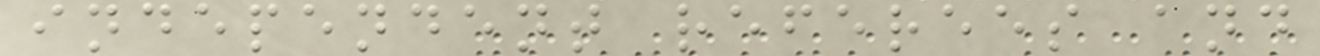independent referees and
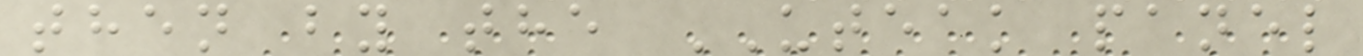then by the UTEAK panel
